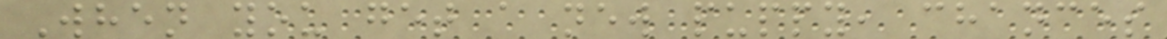When you get a new puppy, chances
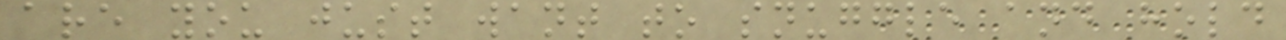are you just want to snuggle and hold
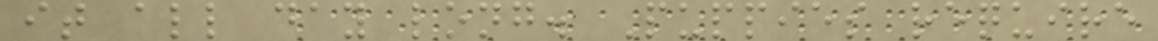it all day long. Puppies require
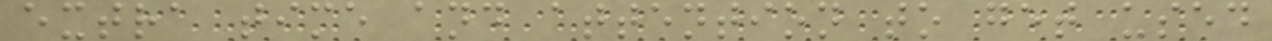extra time and attention to get used
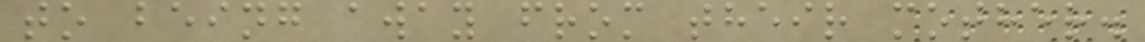to being away from their mother.
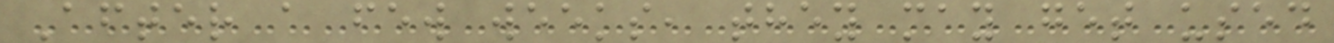After a few weeks, they may get used
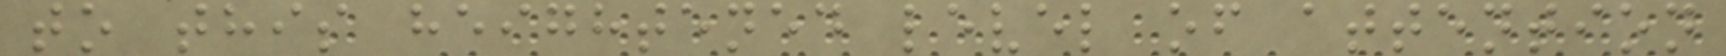to this heightened level of attention
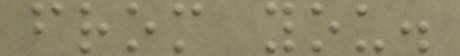from you.
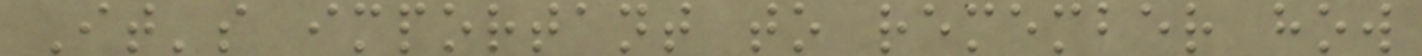It's important to remember how
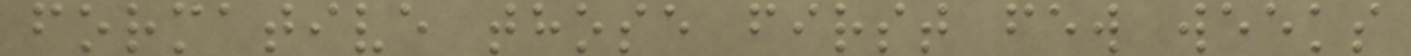formative those first few weeks
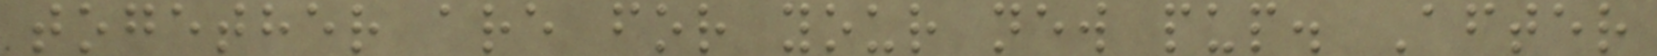together are for your new pup. After
